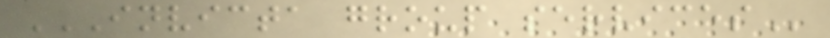INVICTA GROUP SERVICES
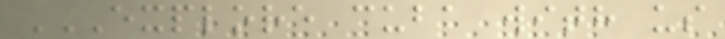EXPLORE CUBA WITH US
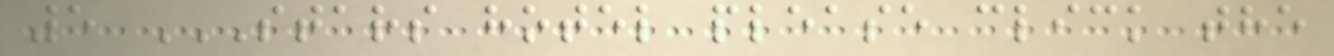5 STARS HOTEL PLEASE CLICK THE
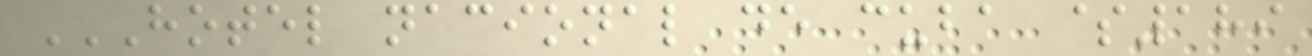HOTEL NACIONAL DE CUBA $189
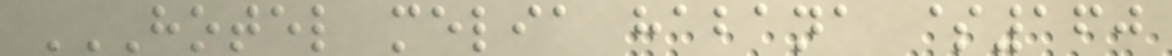HOTEL MELIA HABANA $160
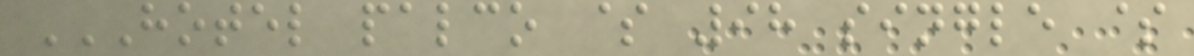HOTEL PALCO $ 98 SINGLE $
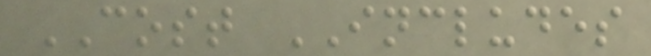COST INCLUDES
